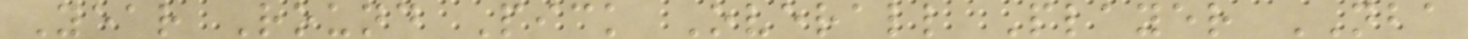Year Round Pick Overall Player NBA
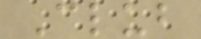Club
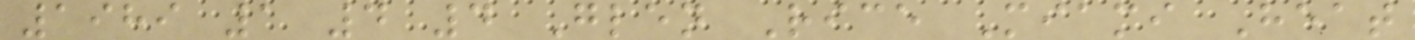1989 1 4 4 Glen Rice Miami Heat
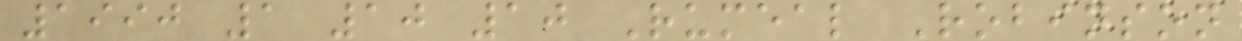1990 1 10 10 Rumeal Robinson
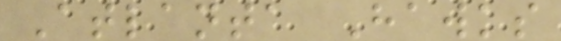Atlanta Hawks
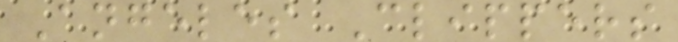Angeles Clippers
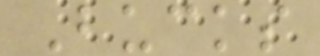Bucks
